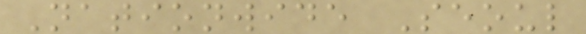Nationwide Seoul
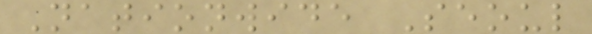Nationwide Seoul
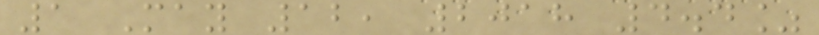1 May 12, 2018 4.4%
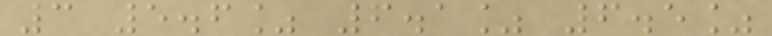3 5.6% 6.1% 6.5%
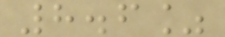8.6%
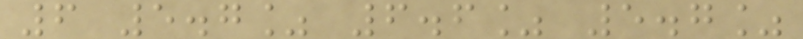6 5.7% 6.6% 5.7%
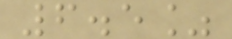6.5%
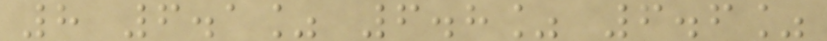8 6.1% 6.8% 6.6%
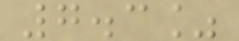7.3%
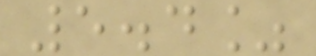5.4%
